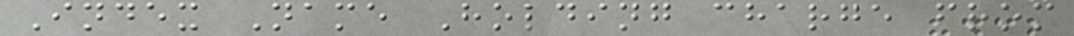Index Name Holding charge from
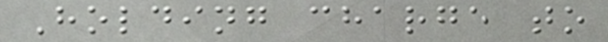Holding charge to
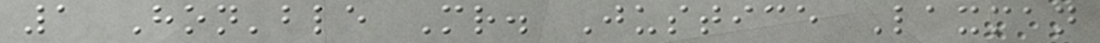1 Hon'ble Mr. Justice Laxman
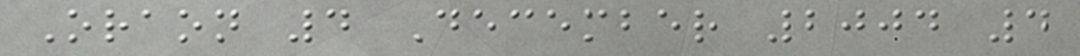Oraon 4 December 2004 4
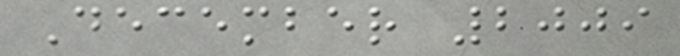December 2009
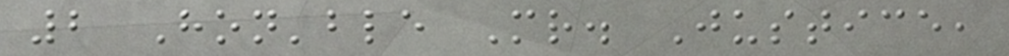2 Hon'ble Mr. Justice,
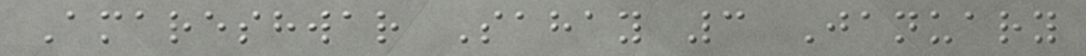Amareshwar Sahay 3 January
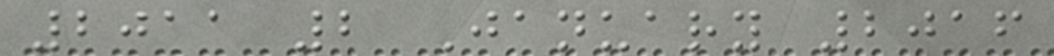2011 2 January 2016
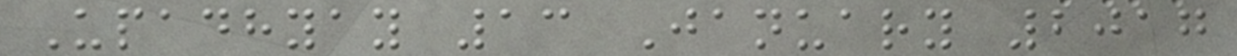Upadhyay 13 January 2017
